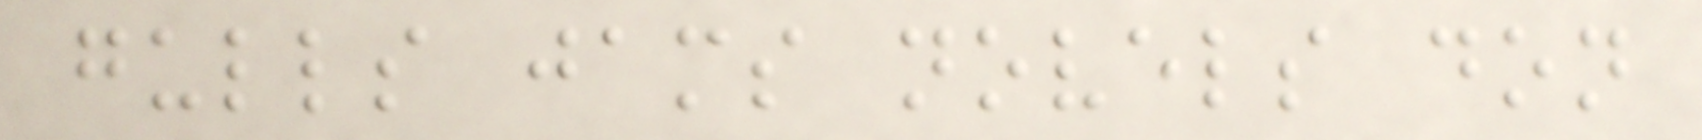gulls jams novels don
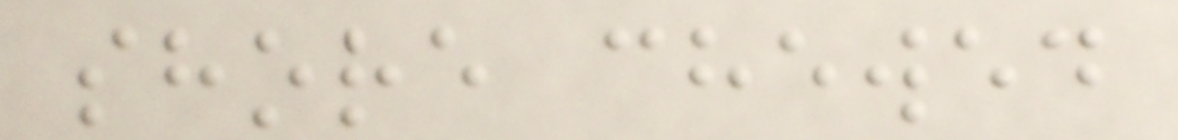shore chewed
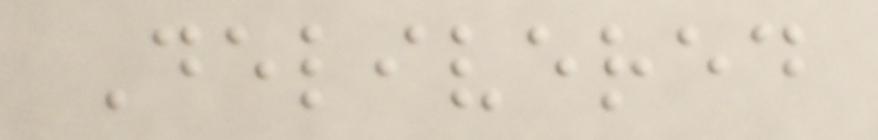Delivered
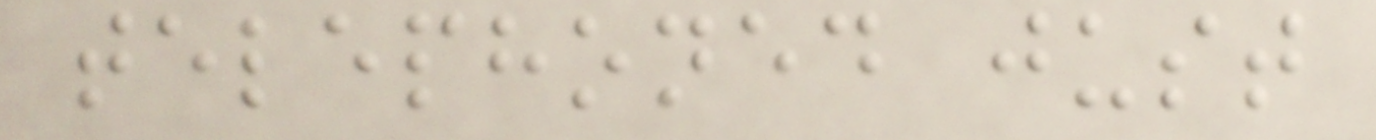telephoned just
